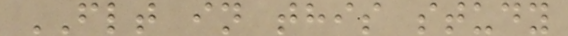FLT in this study
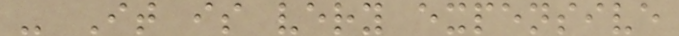- It is very expensive
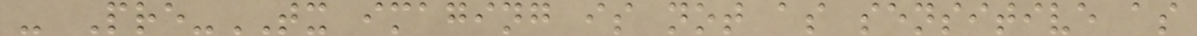- Pre-TX imaging is not as sensitive as
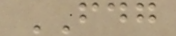FDG
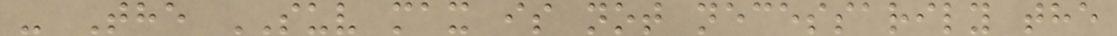- The SUV max is not necessarily the
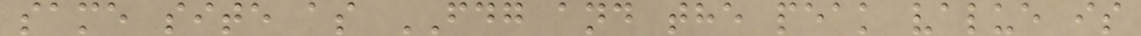same site as FDG and the peak value is
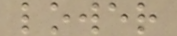lower
